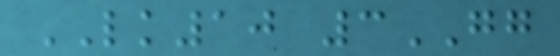LK10 3GG
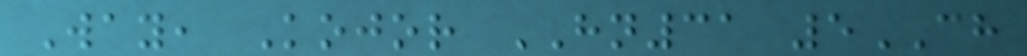Way, Kojor HN31 5CH
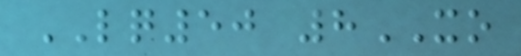LQ50 8XO
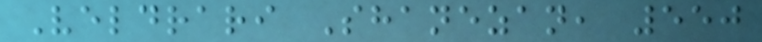Veldrari Shanezan, 550
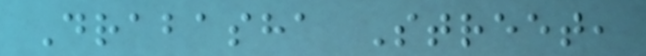Drabasha Street,
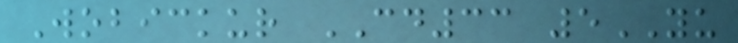Wobickur CD33 5YU
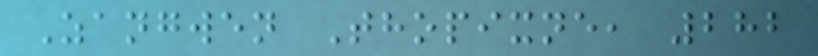Zangwen Thopixne, 282
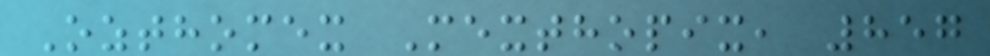Ozthomex Mexthopix, 857
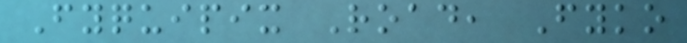Fyquipix Road, Fyko
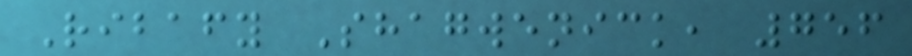Ribafy Shagwenick, 756
